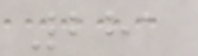281
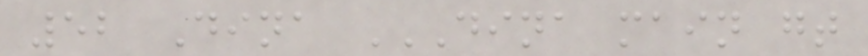52 Dina DINA MAIN GT
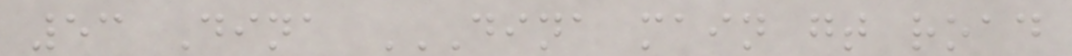53 Dina DINA MAIN GT ROAD
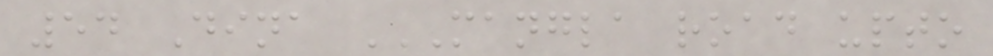54 Dina MANGLA ROAD UPTO
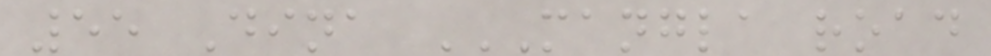55 Dina MANGLA ROAD
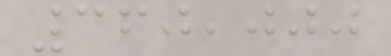360,000
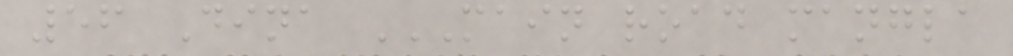56 Dina MAIN ROAD MANGLA
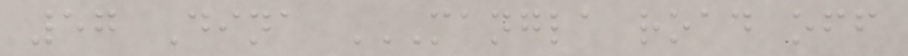57 Dina MANGLA ROAD OFF
